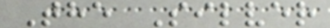The Silver
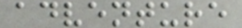adventure
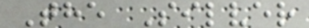The Silver
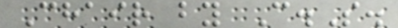Chair by C.S.
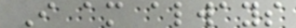I am always
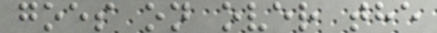goes on over the
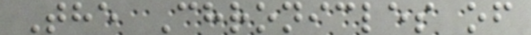The Chronicles of
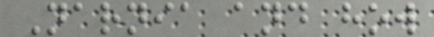Narnia and how
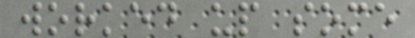worked up some
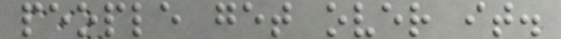people get over it.
